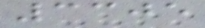3305
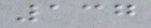137
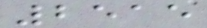2515
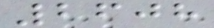2608
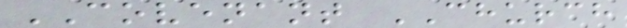COVENANT CHURCH
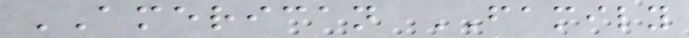AMERICAN FAMILY
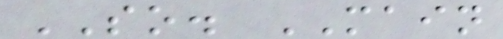SO. MAIN
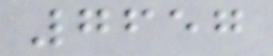7657
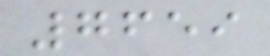7659
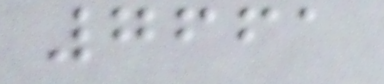7661
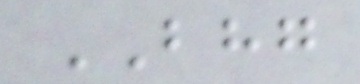BHG
